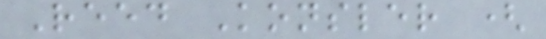Reed Konsler (
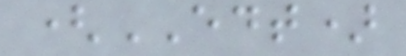(EDT)
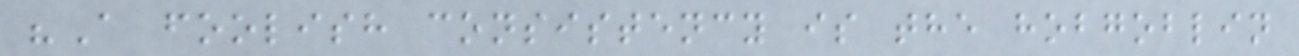"A foolish consistency is the hobgoblin
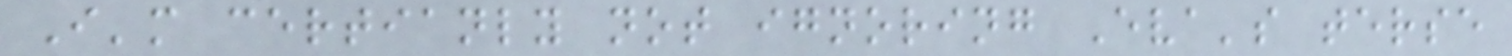I'm certianly not ignoring Eva's terse
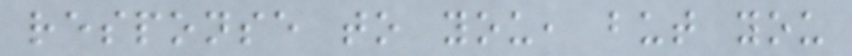response to you, but you
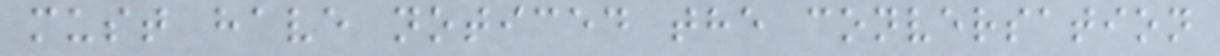must have noticed the conversation
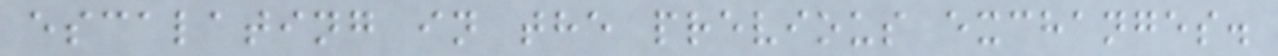escalating in the previous exchanges.
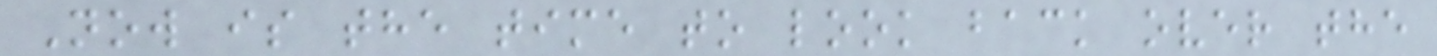Now is the time to look back over the
